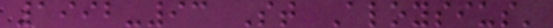1992-93 St Aloysius'
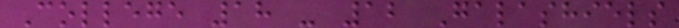College 18 - 12 Galashiels
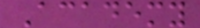Academy
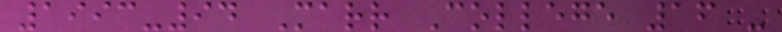1993-94 Marr College 16 -
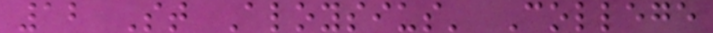12 St Aloysius' College
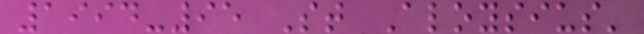1994-95 St Aloysius'
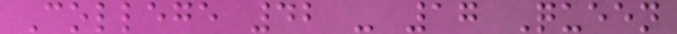College 42 - 17 Queen
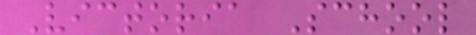Victoria School
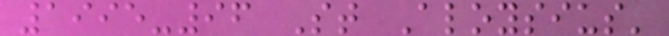1995-96 St Aloysius'
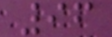96
